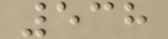538
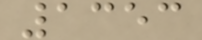1353
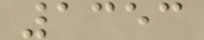1353
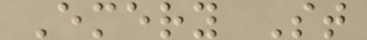Emery St
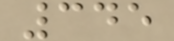345
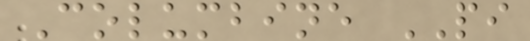Columbine PI
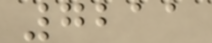7211
